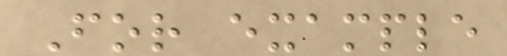For example
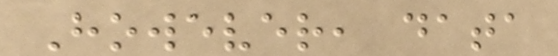However, data
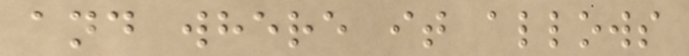and where it allows
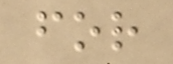for
